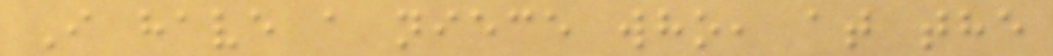I have a niece who, at the
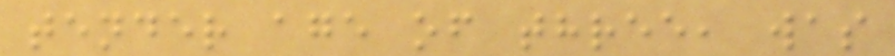tender age of three, was
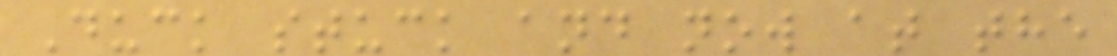Duck stuck and now at the
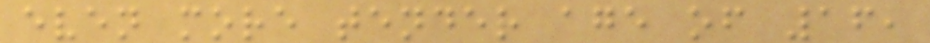even more tender age of 16,
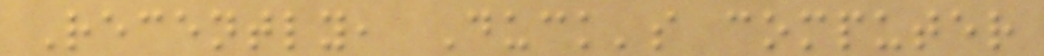Recently, Duck's computer
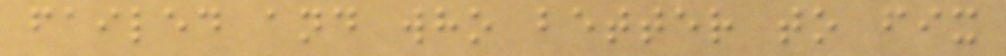failed and who better to fix
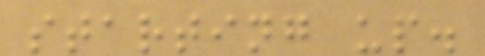starting up.
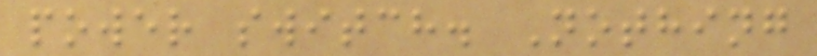power switch. Nothing
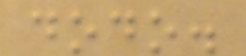dodo.
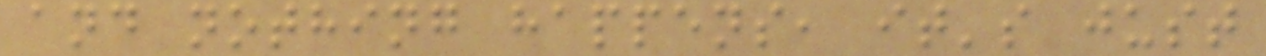and nothing happens, it's just
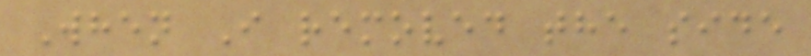When I removed the side
